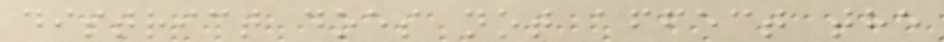district does not affect the
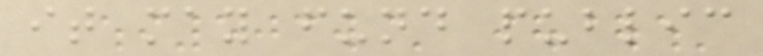it may fund public
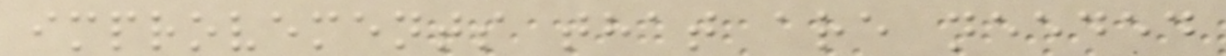improvements that are needed
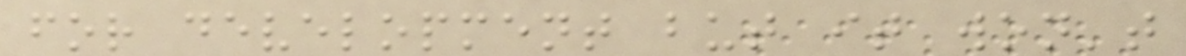for development but it won't
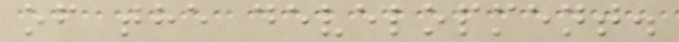of the development.
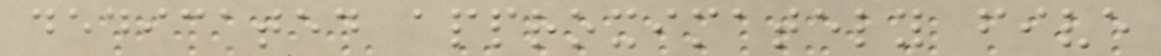dedicated approximately five
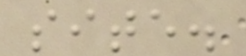site.
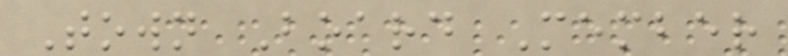Town Board Member
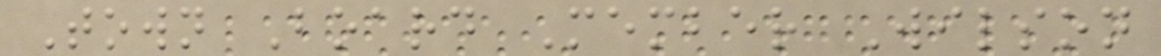Town Board Member Wilson
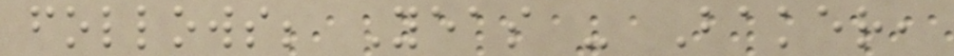follows; Yeas - Baker,
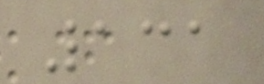131
